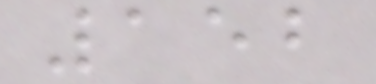152
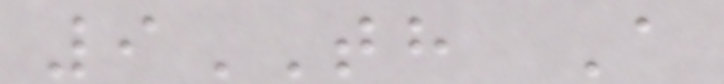9TH A
